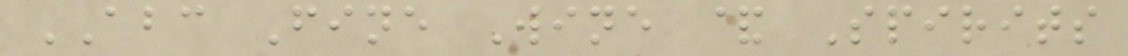ABC Fine Wine & Spirits
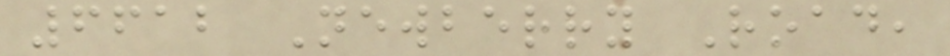6612 Newberry Road,
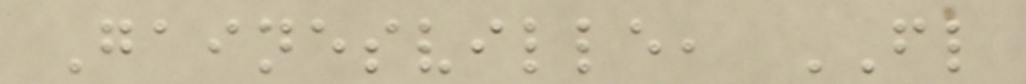Gainesville, FL
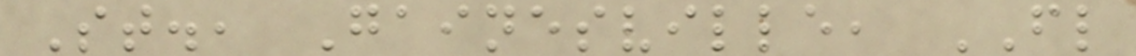St., Gainesville, FL
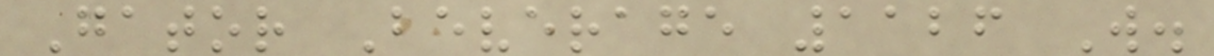Gator Beverage 1126 W.
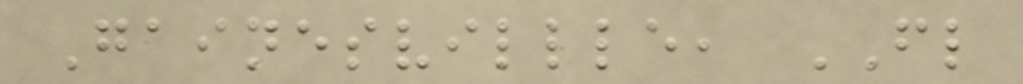Gainesvillle, FL
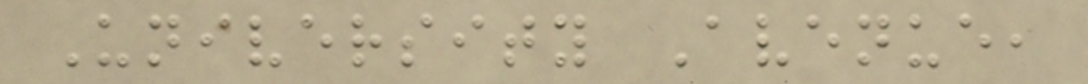University Avenue,
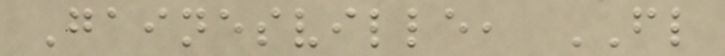Gainesville, FL
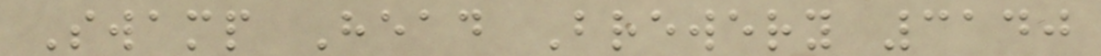Swamp Head Brewery 3140
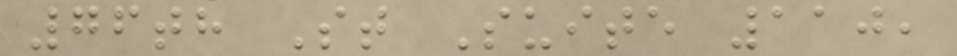76th St Suite 110,
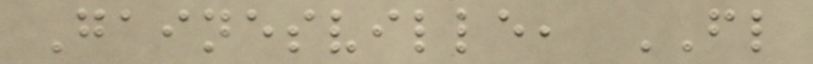Gainesville, FL
